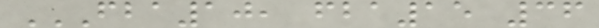FBA10, FBA15 36
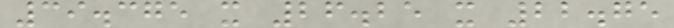39.375 x 26.25 x 22.75
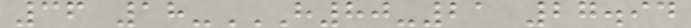36 18-H80-21 27.94
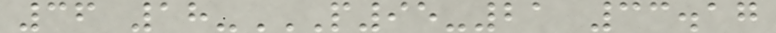36 18-P95-21 33.17
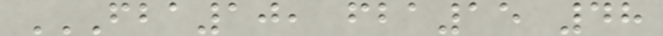FBA10, FBA15 48
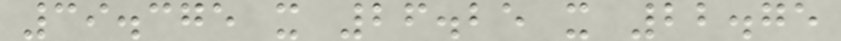39.375 x 26.25 x 22.75
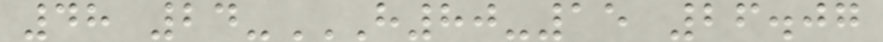48 24-H80-15 26.07
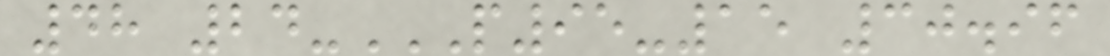48 24-P95-15 30.96
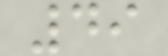49
